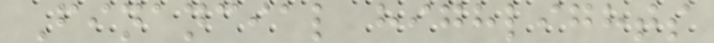Financial highlights
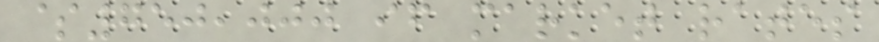$750,000 if market rates
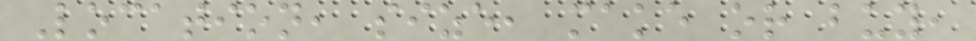Location, size, make or buy,
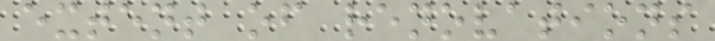extent of renovations
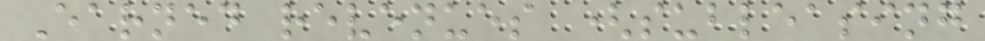Earned revenues (subleasing
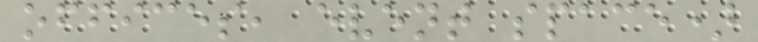offices, event space)
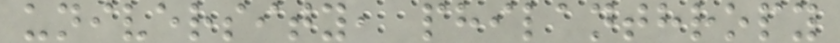university, philanthropy
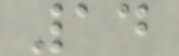14
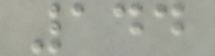144
